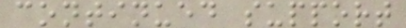continued support
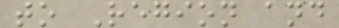to Region and
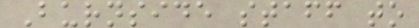Burnside staff to
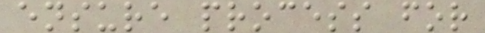ensure process for
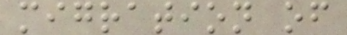migration of
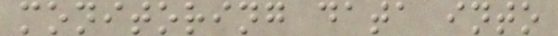monitoring data into
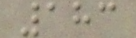183
